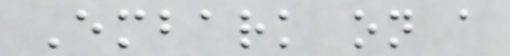Embark on a
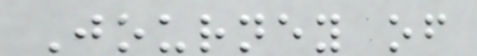Journey of
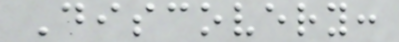Discovery:
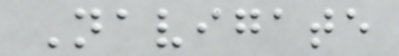Navigate
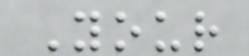Your
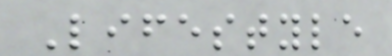Lifestyle
